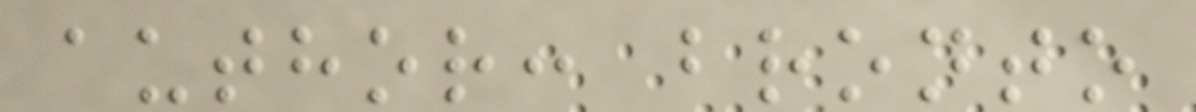author: bronto
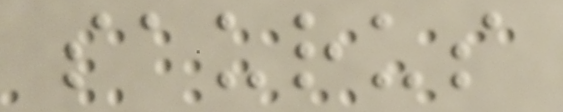saurus
